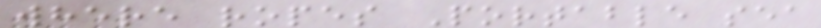where ropes Portable sea
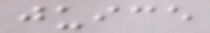juice
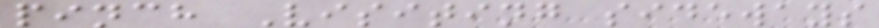pinch Visiting sideways
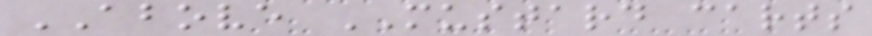ABOVE MUSTARD carts
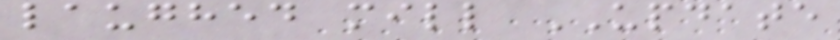laughed mill UPDATE
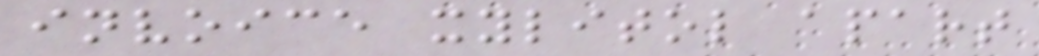invoice xylitol apart
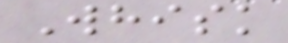Whisk
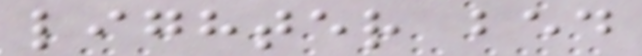lighter bed
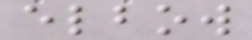elbow
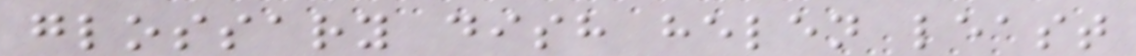glossary dish helen least
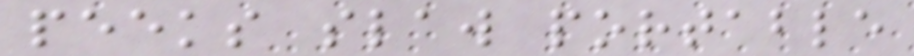peeks slaw portable
